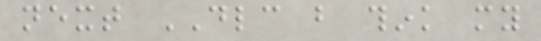next DLC but think my
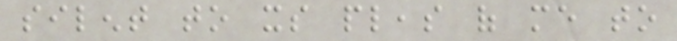silent to its pleas of me to
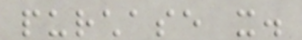purchase it.
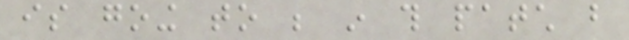is going to be in this patch but
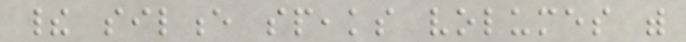their silence speaks volumes with
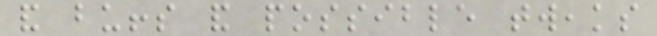and buffs and possible tweaks
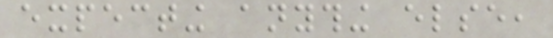expecting anything else,
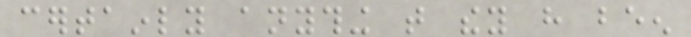certainly anything that they have been
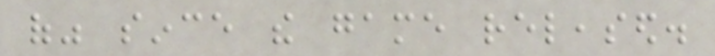of" since the game released.
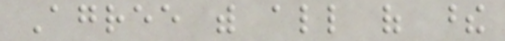Agree with all of these
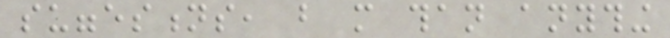suggestions, but more than anything
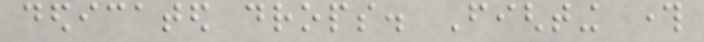dedicated drops. Fighting through
